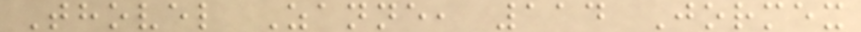Thovel Zanne, 114 Jormex
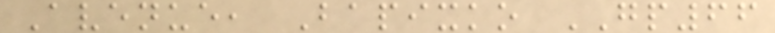Avenue, Bapixko GP66
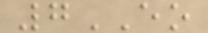7EO
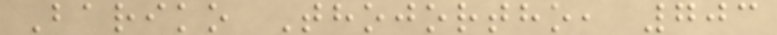Bariko Thojortho, 703
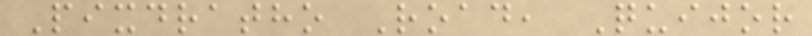Pixdratho Road, Quijor
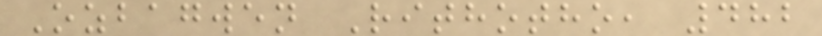Ozbagwen Rithotho, 482
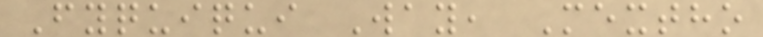Fyquiqui Way, Mextho
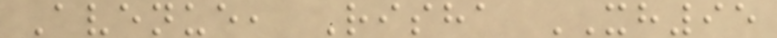Avenue, Risha XH95
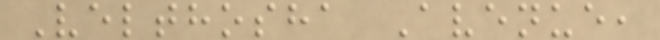Velthosha Avenue,
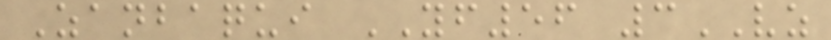Zanbaqui YF56 3VZ
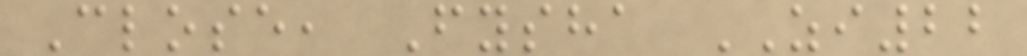Close, Fysha ZI22
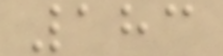183
